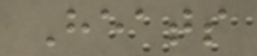Heats
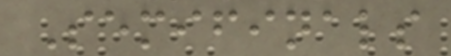Semifinals
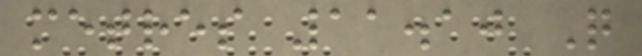metres 11.10 Q
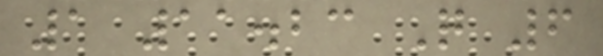1 11.23 Q 6
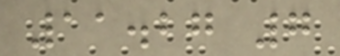11.27 7
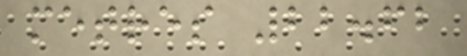metres 22.62
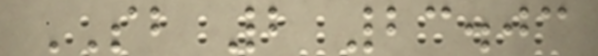SB 2 23.03
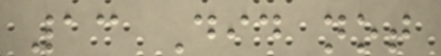13 Did not
